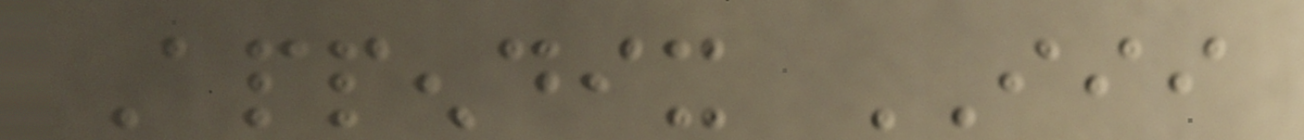Appendix III
